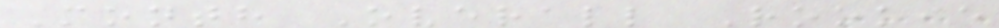Month Overall Rookie
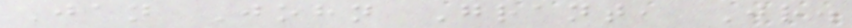Jan John Grant, Jr.
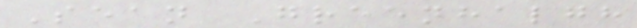Sean Greenhalgh
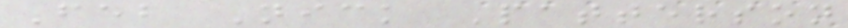Feb Nick Patterson
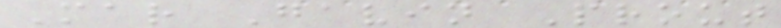Mar Gavin Prout
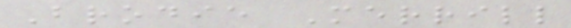Brodie Merrill
